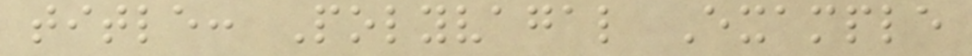title: Polyvagal Example
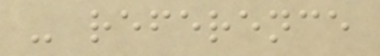- reference
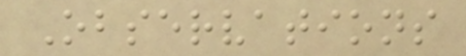Observations
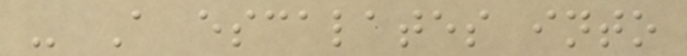- A escalates into
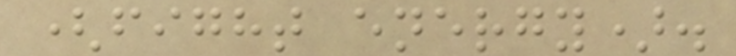(fight energy).
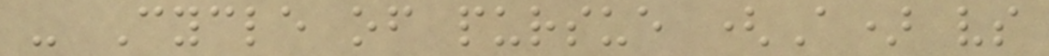- Cycle of pursue (A) vs
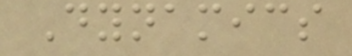Dynamics
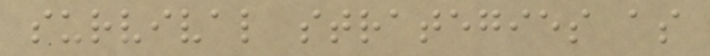survival strategies as
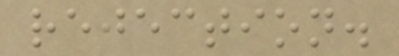rejection.
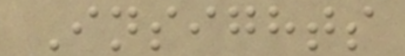Insights
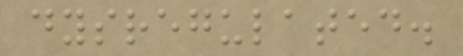dysregulated.
